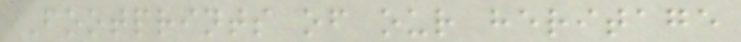Footprints of our heritage
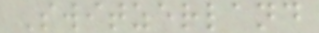Switzerland
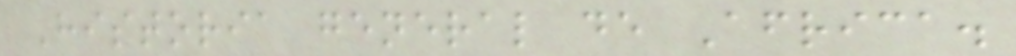Historia general de Africa.
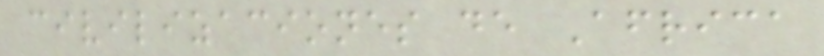civilizaciones de Africa
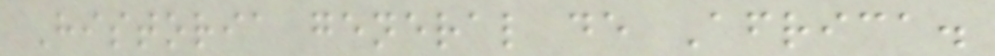Historia general de Africa.
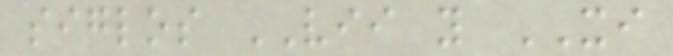siglos VII y XI
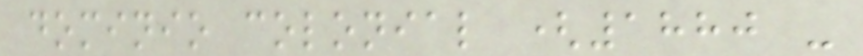dominio colonial (1880 -
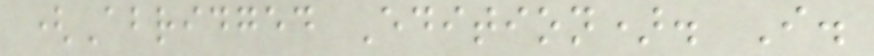(Abridged Edition). I.
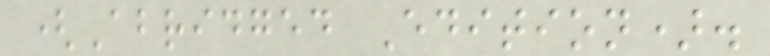(Abridged Edition).
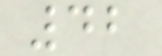42
